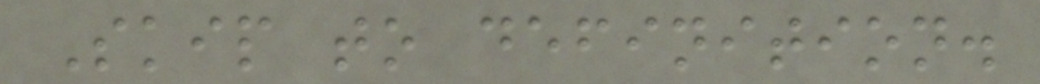Skip to definition.
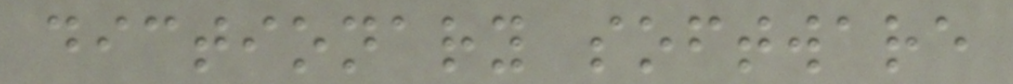dictionary software
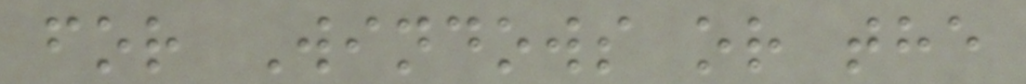for Windows or the
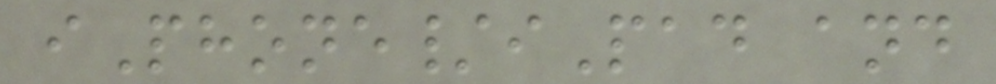iPhone/iPad and
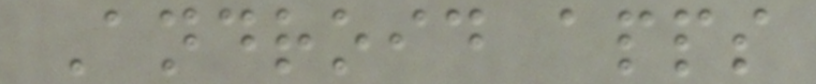Android apps
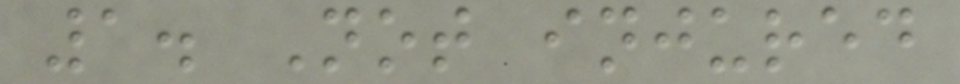1. Not injured
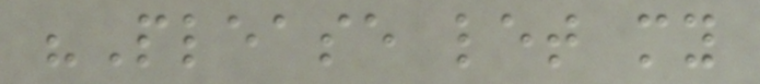"Please let my
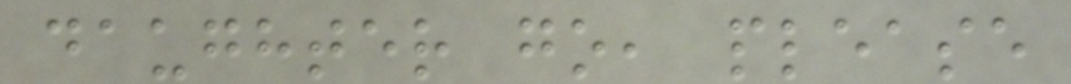daughter go, please
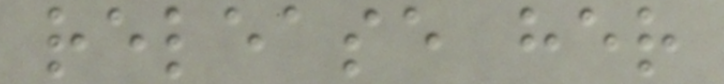release her
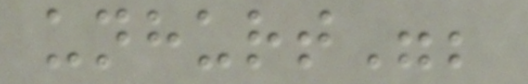unhurt";
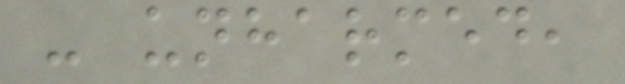- unharmed,
